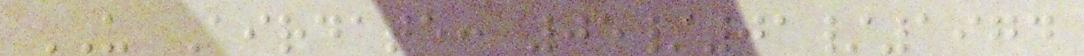US Airdate: 05/01/1974
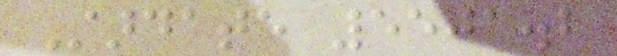Stardate 5501.2
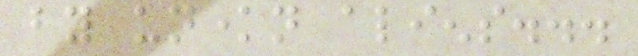by unknown aliens...
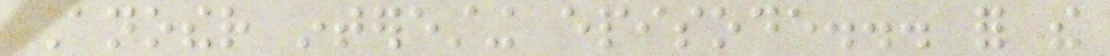Another interesting episode... for the
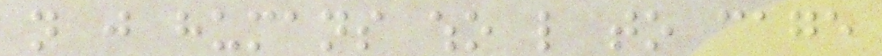not just humans who like to cage
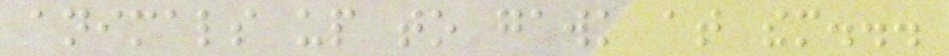animals up to gawk at them...
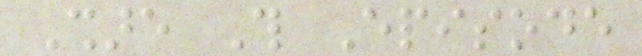Share This Episode
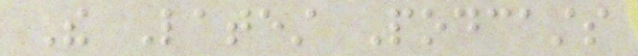The Latest Podcasts
